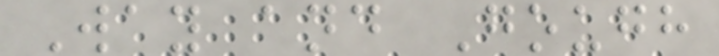Way and Gough
